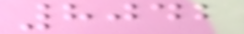8042
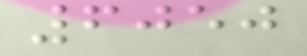6050
